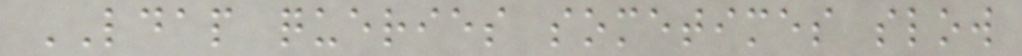LDAP queries sometimes slow
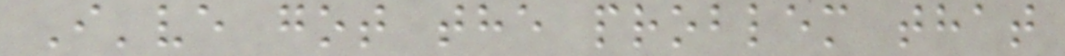I've got the problem that
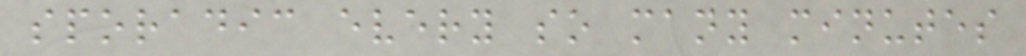sporadic every so many minutes
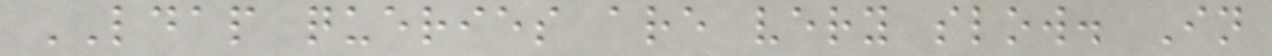LDAP queries are very slow. In
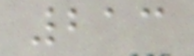213
